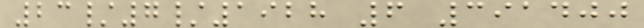23/7/1928 6 391400
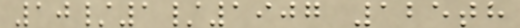10/1/1907 125th
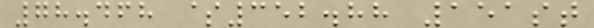78.468 $352.88 151st
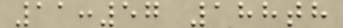11:57 188th
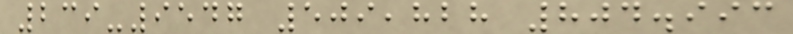239-9547 509,828 804.993
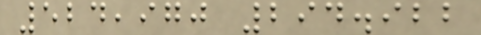524,970 294.922
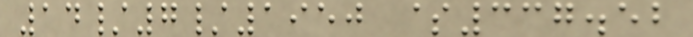14/7/1950 $337.52
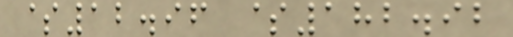$12.96 $182.92
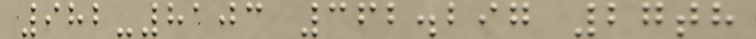982-8103 362.297 27th
